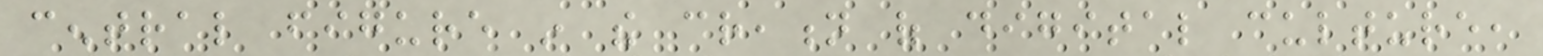central figure in the creation of digital culture,
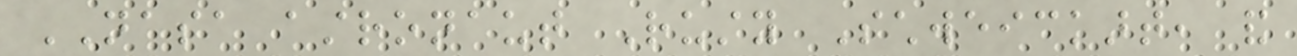NASA astronaut Rusty Schweickart, and
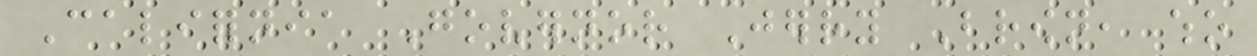California Governor Jerry Brown, who
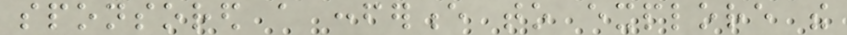sponsored a conference to explore the
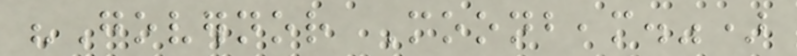"Governor Moonbeam.")
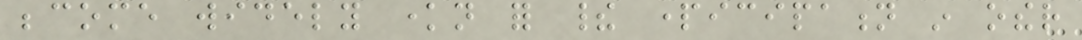become widely known for their participation in other
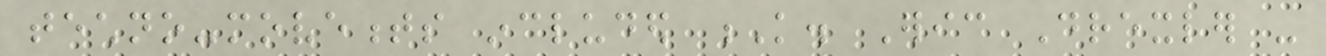techno-movements included K. Eric Drexler -
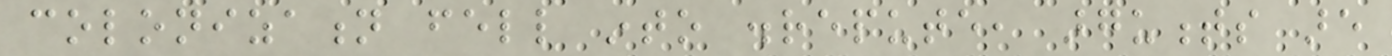colonization fell into disrepute, arguments are
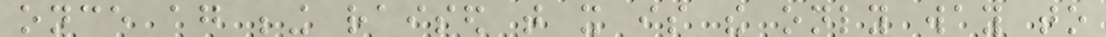once again being raised that it is the only way to
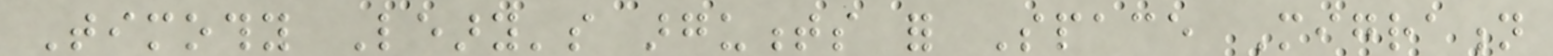Timothy Leary's arguments for Space Migration
